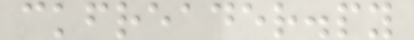ckfreader.py
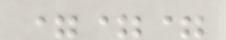===
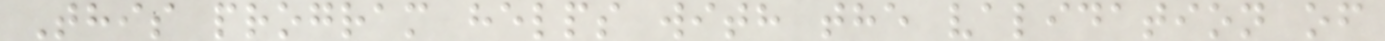This program helps with the validation of
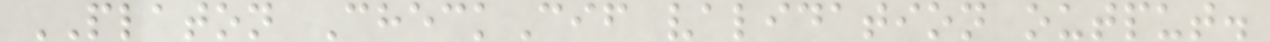PLATON CheckCif validation output.
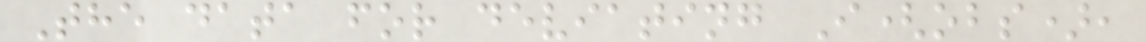The data for deviating I(obs),
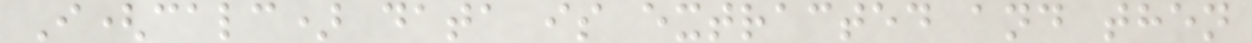I(calc) data is extracted and then
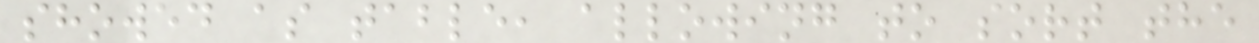showed as table, allowing to sort the
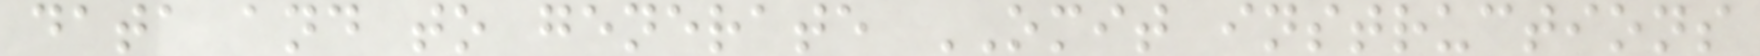data and to generate OMIT instructions
